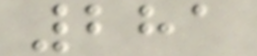281
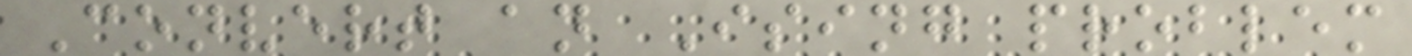Convert an Ising problem
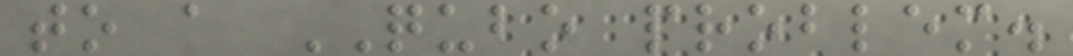to a QUBO problem.
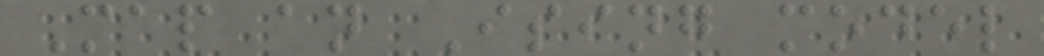Map an Ising model
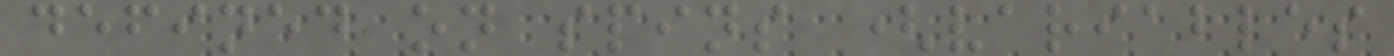defined on spins (variables
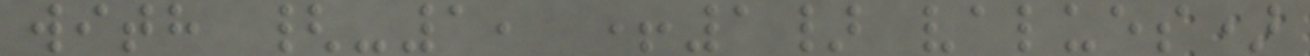with {-1, +1} values)
